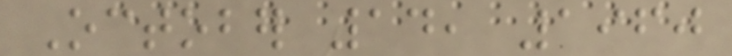October 14, 1960
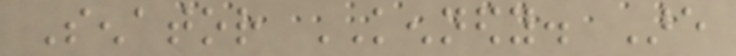Senator KENNEDY. Are
